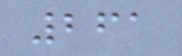261
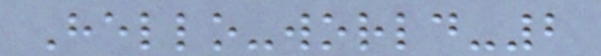Hello-world-2
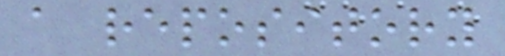a repository
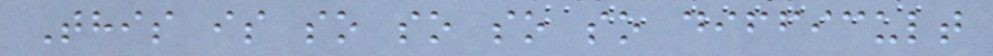This is so so so so difficult
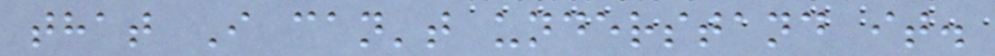that I can't understand it.
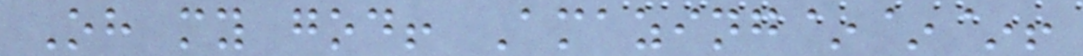Oh my god! Amazing~~~!
